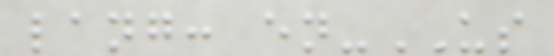lang: en-US
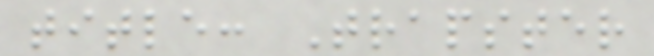title: Trapster
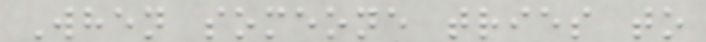When someone tries to
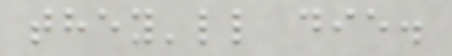they'll die.
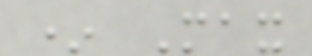* Max
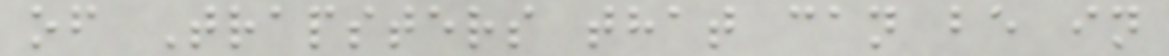of Trapsters that can be in
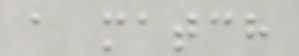a match
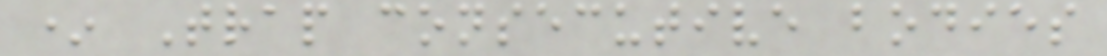* Trap consecutive bodies
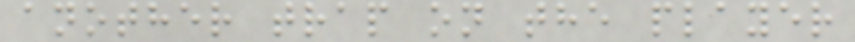another trap on the player
